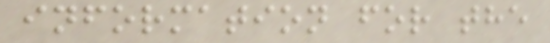information for the
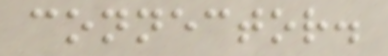connector.
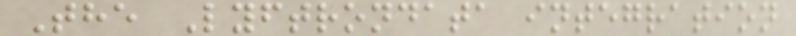The Lyftrondata integration
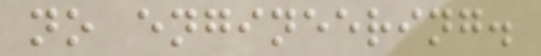no engineering.
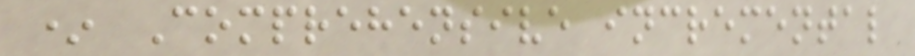* Comprehensive incremental
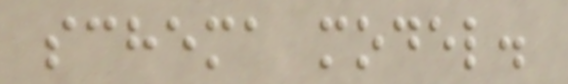schema model.
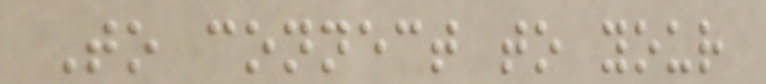To connect to your
